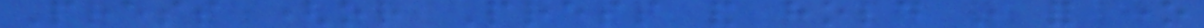Press (or Press and hold in for one
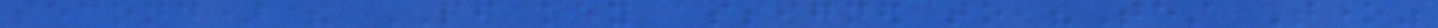second) the PF key assigned to "Test Tone"
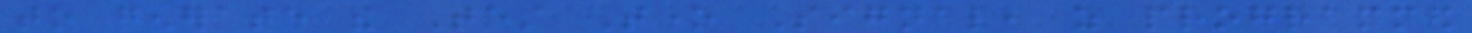to generate the Test Tone Signal, as programmed
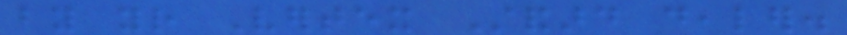by your Vertex Standard dealer.
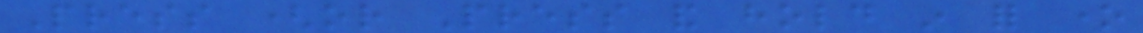Press (or Press and hold in for one
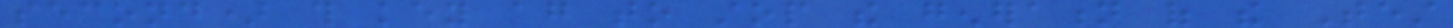second) this key again to stop the generation of the Test
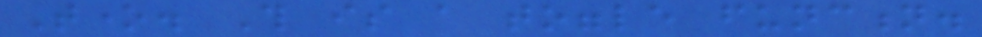Tone. This is a toggle function.
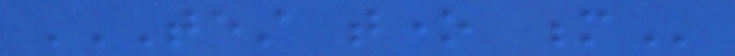TEST TONE M
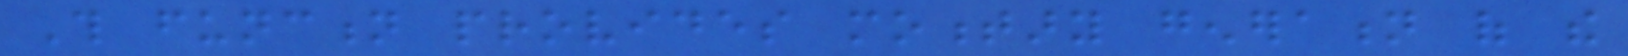This function provides momentary generation of the
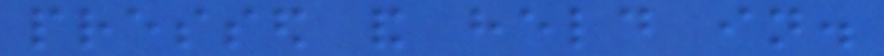pressed and held in.
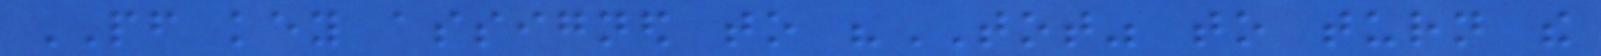PF key assigned to "TOT" to turn the
